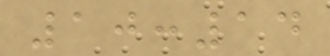10:14
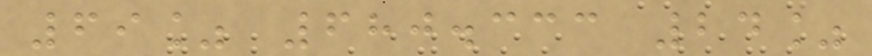69% 680.333 24%
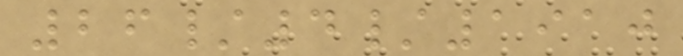26/4/1910
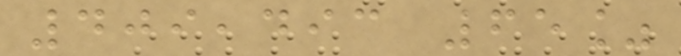409,493 65%
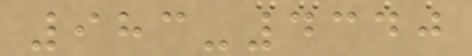983-4340
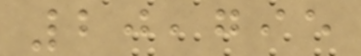20,795
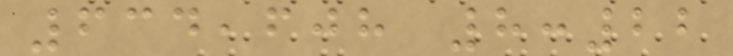634,608 8:22
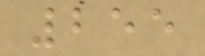255
